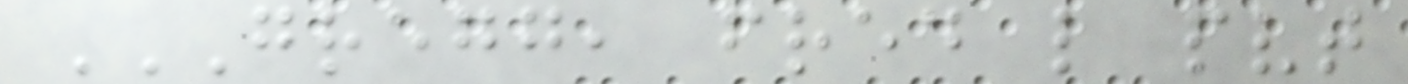GREGG, FRED L PVT
